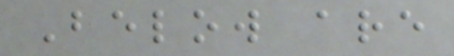Below are
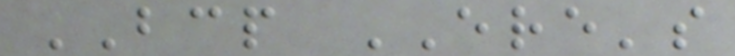BCP ERE's
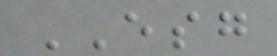ESG
